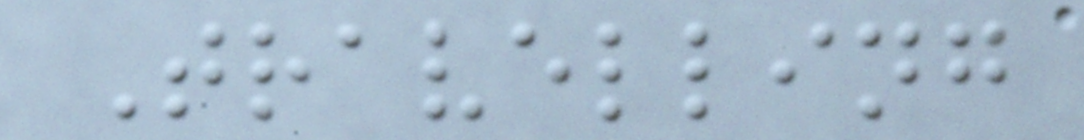Travelling
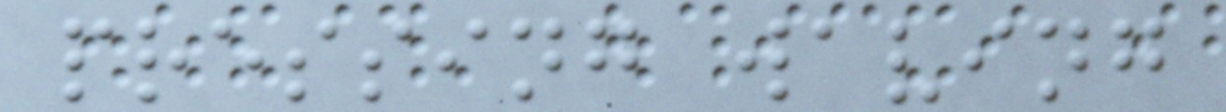pressing waving
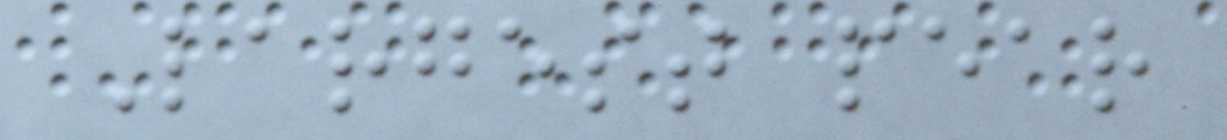Largest pear
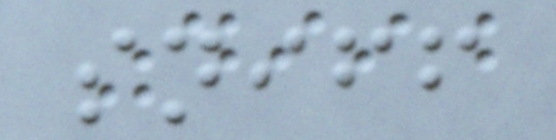sniff
